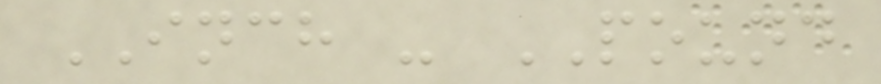INCH - POUND
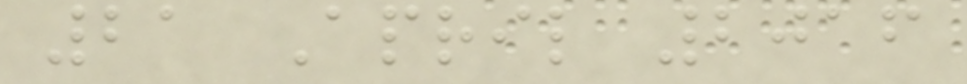21 April 2016
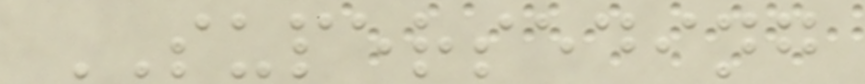SUPERSEDING
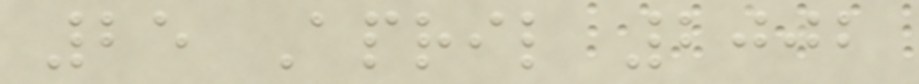25 April 2002
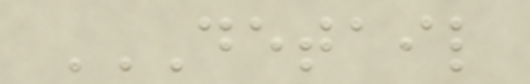DETAIL
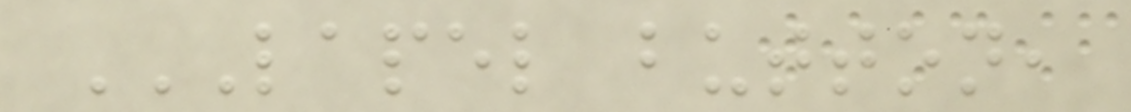LAPEL BUTTON,
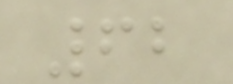62
